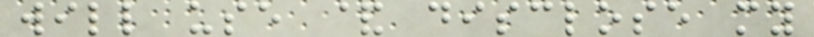will use & disclose my
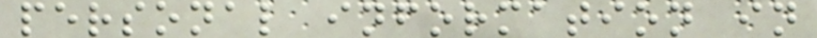personal information in
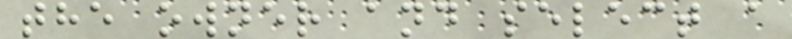the owner and select a
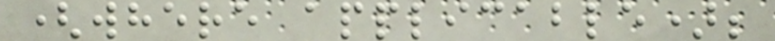(where applicable);
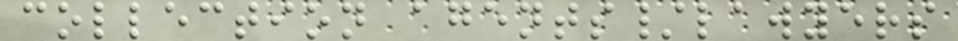collection agents/lawyers
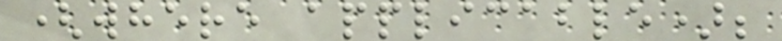(where applicable);
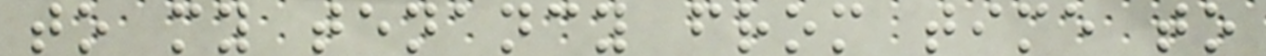to my tenancy from time to
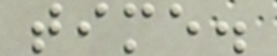time.
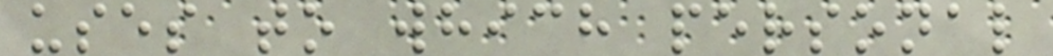uses to which personal
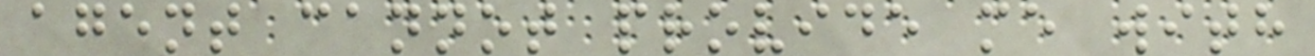agent cannot provide me with
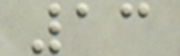13
